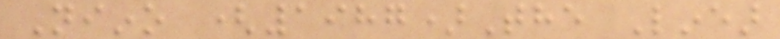Niino (1987)The Linear
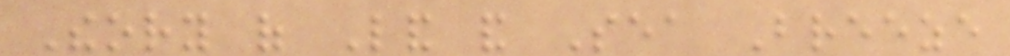Theory of Land and Sea Breeze
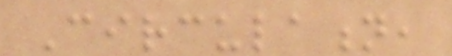Circulation,
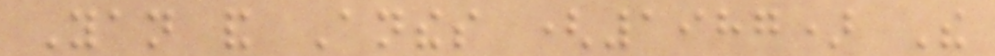Yan and Anthes (1987) The
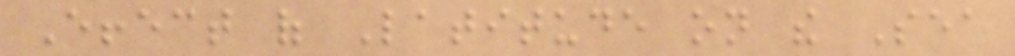Effect of Latitude on the Sea
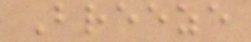Breeze
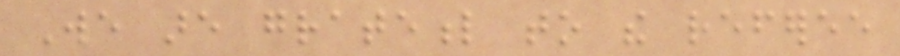We are grateful to the referee
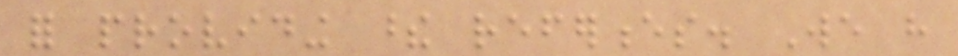for providing these references. We have
